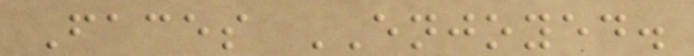Faces ENJOYED.
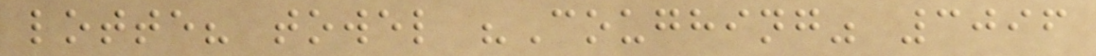lotte? towel "Coughing" 3096
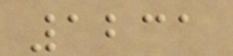1231
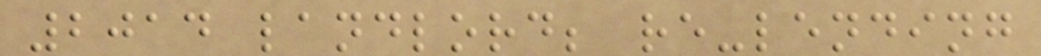2014 landlord; re-lending
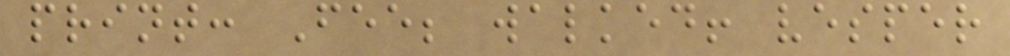print: Fee; walked! vesper
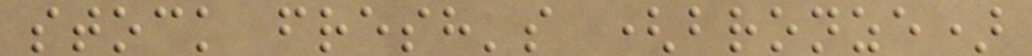stock fresh's (bronze)
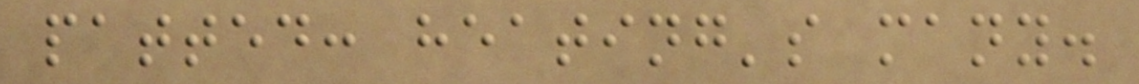patted: heating's many.
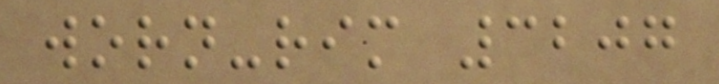worn-rim 3207
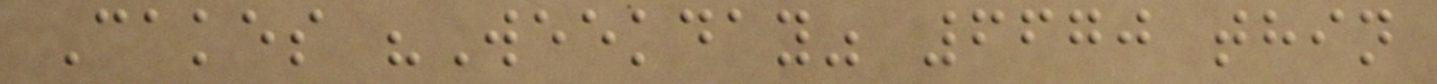Cakes "Weekday" 6670 thin
